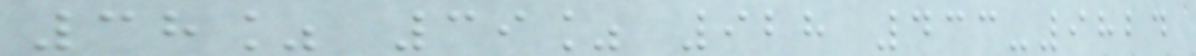38% 39% 928 433-9824
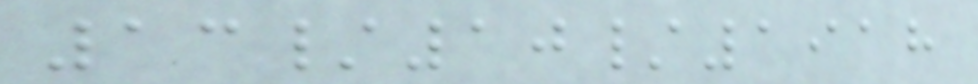13/10/1918
